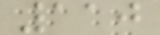110
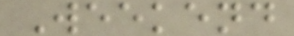Weekend
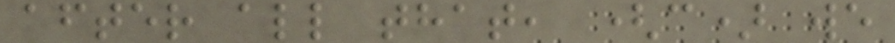after all that, (c) we
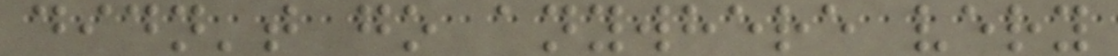didn't go anywhere very
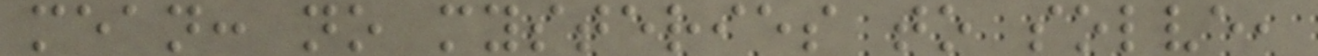mean: no mysteries to solve,
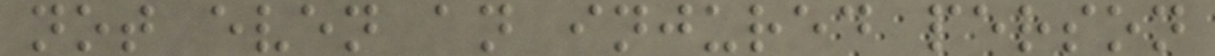not even an injured person
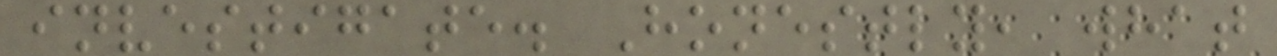investigate. Honestly, what
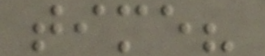time?
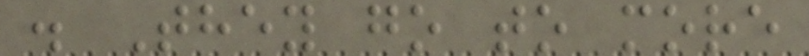. They go to more
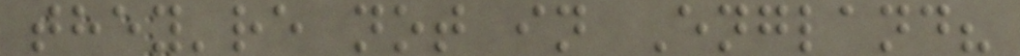they're not in England?
